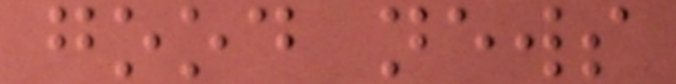good news
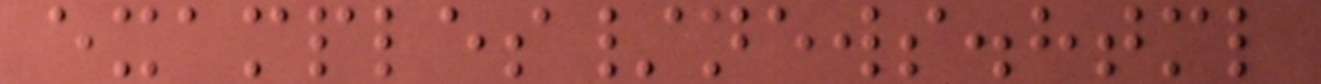examples/news.html
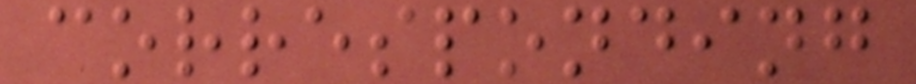corresponding
